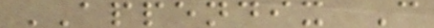APPENDIX C
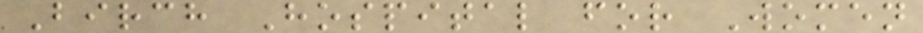Birch Hospital for Women
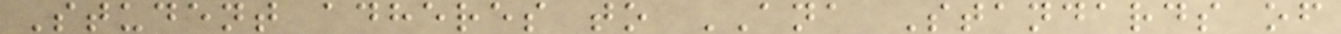Student adheres to ANA Standards of
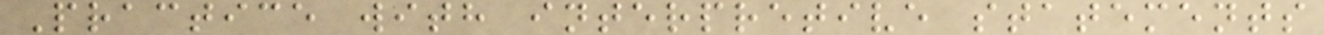Practice with interpretive statements
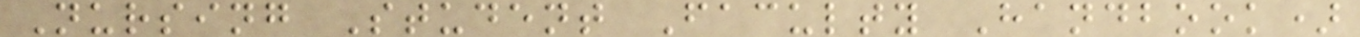Nursing Student Faculty Handbook)
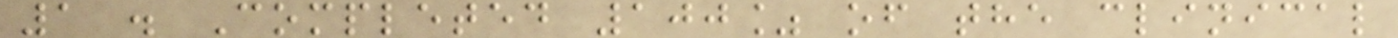1 . Completed 100% of the clinical
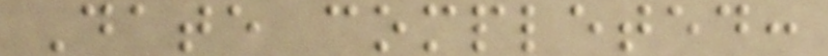Date completed:
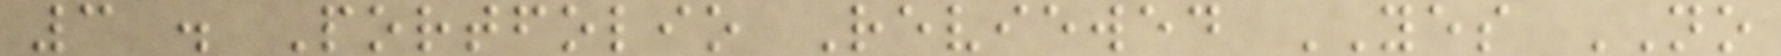3 . Portfolio Reviewed YES NO
